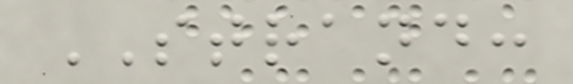STRAND:
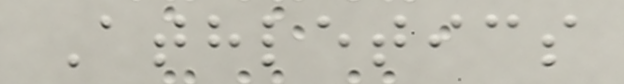Athletics
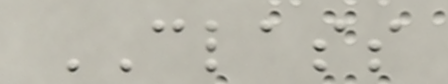CLASS
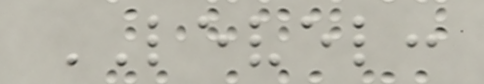LEVEL:
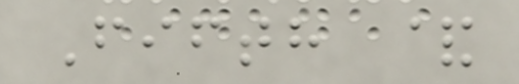Fifth &
